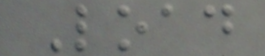Load
